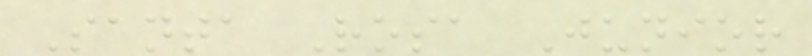Santa Rosa Junior
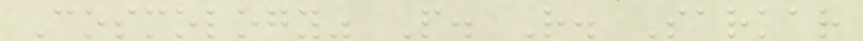Cosmology" P. R. Sarkar
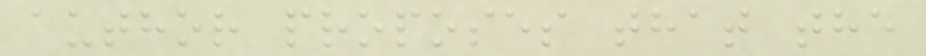author proposes that the
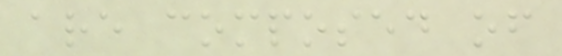are composed of
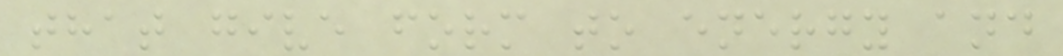that give form to energy and
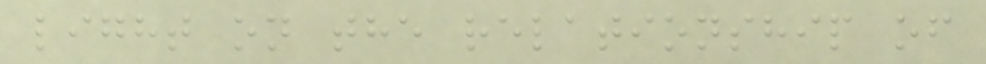light on the relationship of
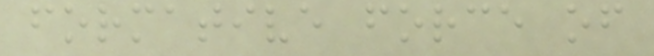formative force of
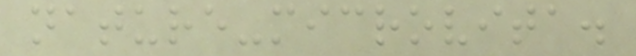nature-microvita.
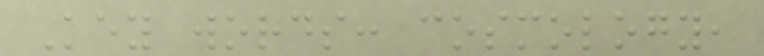Key words: cosmology,
